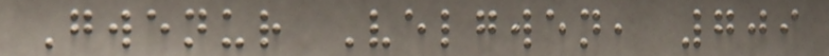Gwenur Velgwen, 709
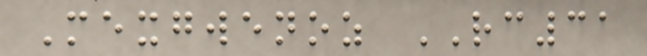Mexgwenoz RC31
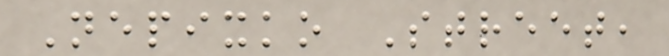Nepixko Street,
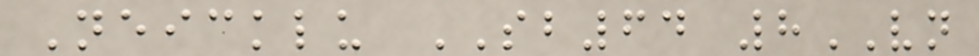Neicklu SB64 8VN
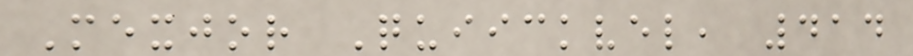Mexjor Quiickvel, 414
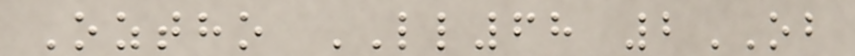Oztho LL68 2OB
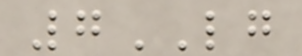7LG
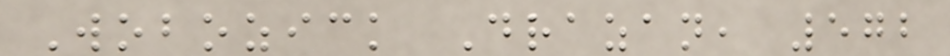Wobozick Drazan, 572
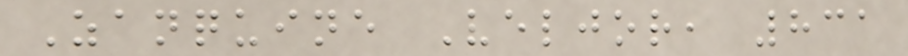Zanquine Veljor, 831
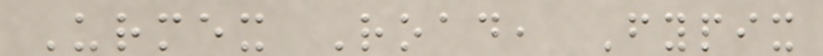Urmex Road, Fypix
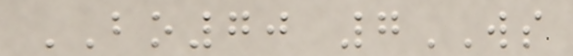BO70 7WS
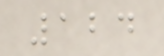124
